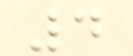4
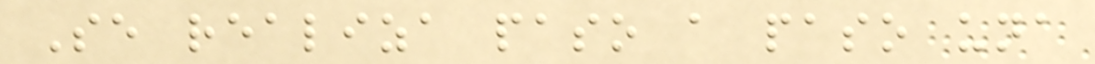Se realiza paso a paso una
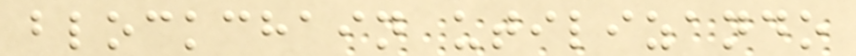blockchain utilizando
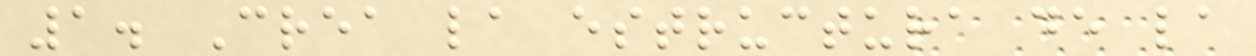1. Crea la estructura de la
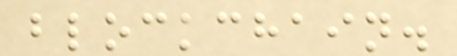blockchain.
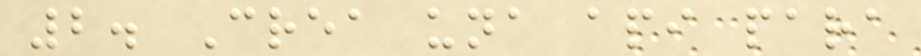2. Crea una api para
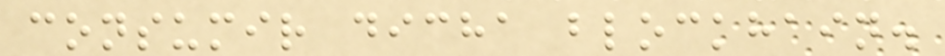consumir dicha blockhain.
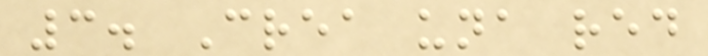3. Crea una red
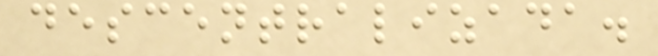descentralizada.
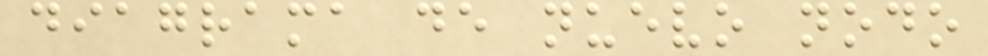diagrama de nuevo nodo
